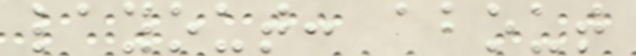layout: about
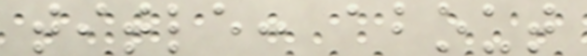title: about
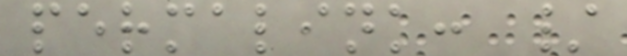permalink: /
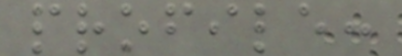profile:
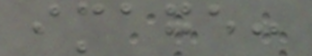image:
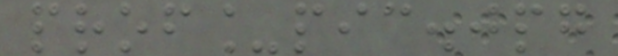prof_pic.jpg
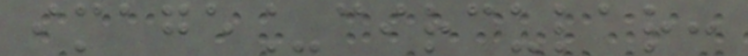image_circular:
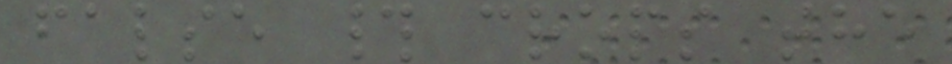false # crops the
